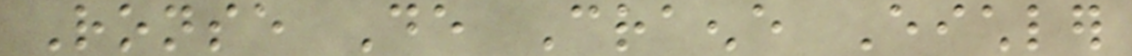Ronse De Craene Eichler
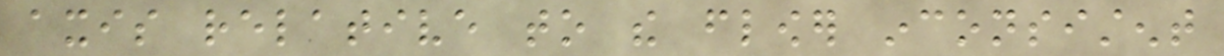axis relative to the flower inconsistent
